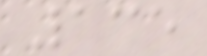135
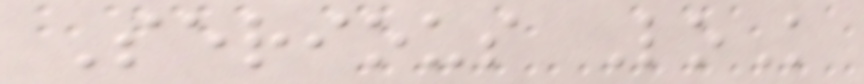Serious LoK
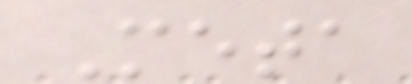Meta
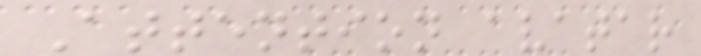Attention avatar
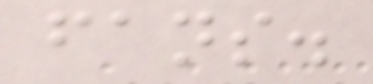fans.
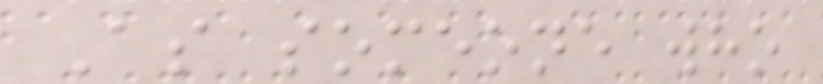As someone who
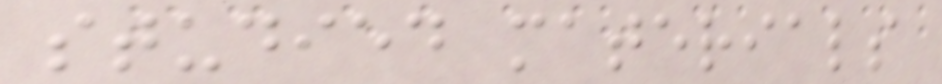studied materials
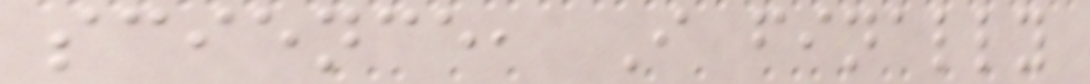science, I finally
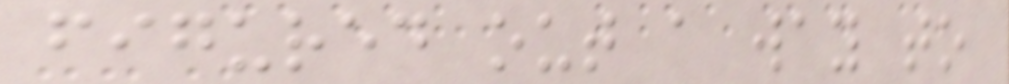figured out a way to
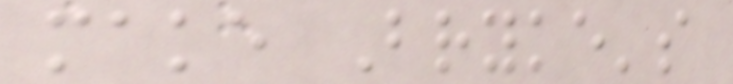make Bryke's
